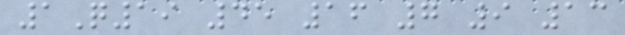1Q19 45 16 7 9 13
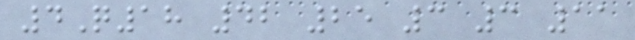4Q18 42 25 3 3 11
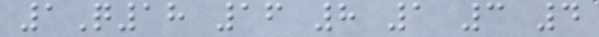1Q18 16 8 1 3 4
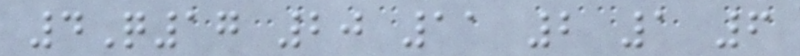4Q17 20 11 2 1 6
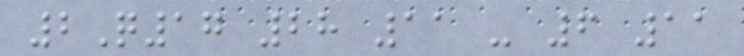2Q17 28 11 - 6 11
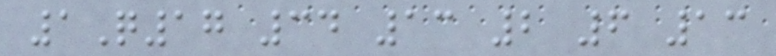1Q17 34 13 2 6 13
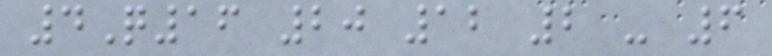4Q16 20 12 2 - 6
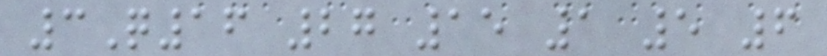3Q16 27 15 1 5 6
